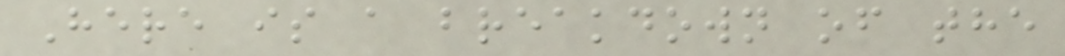Here is a breakdown of the
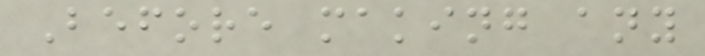Before making any
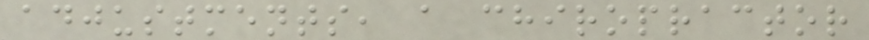adjustments, a chiropractor
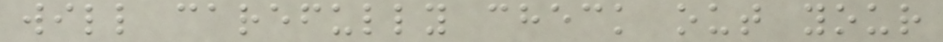will carefully check out your
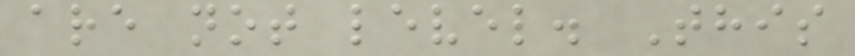are not level. This
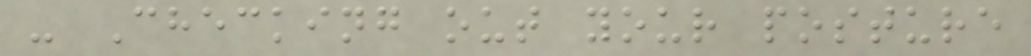- Checking out your posture
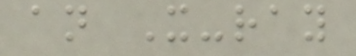an X-ray
